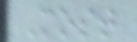Most
